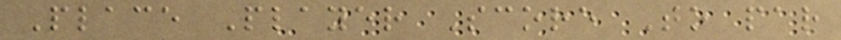Place Player Score To par
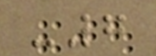-7
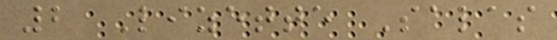2 Lizette Salas
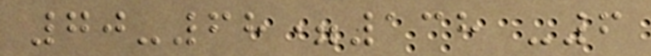70-68=138 -6
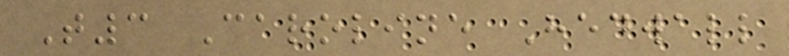T3 Caroline Hedwall
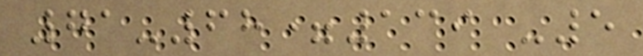71-68=139 -5
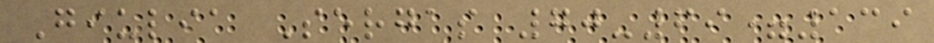Giulia Sergas 70-69=139
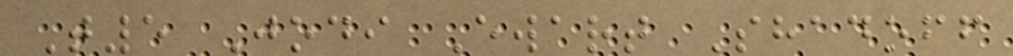T5 Jodi Ewart Shadoff
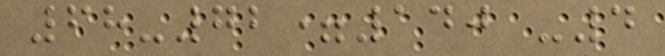68-72=140 -4
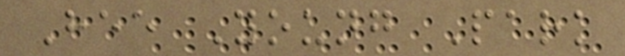Hee Young Park
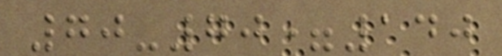70-70=140
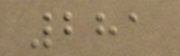281
